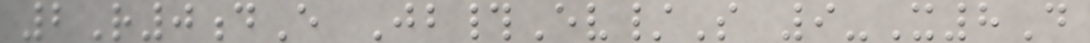2R0dE Jb#Ev/S 9-X8D
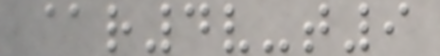@r4v-t9
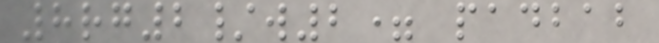8rg2/w2= padbab
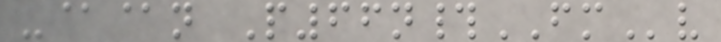-@@n P66n#FMv
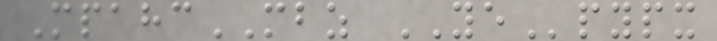MpahcMBZ YEpypx
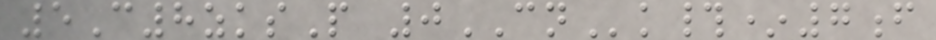5C8zksP 0CNk#*7f
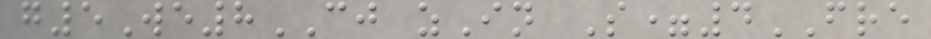g5We8CJ zIn S=4FRE
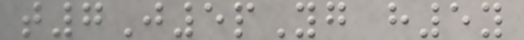t7J5pYg h5y
